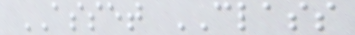ASSET CLASS
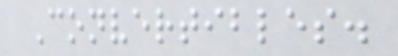Convertibles.
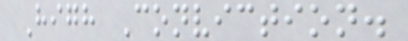High Conviction.
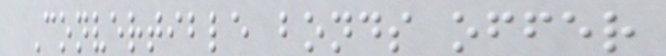Convertible bonds offer
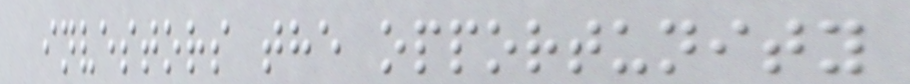investors the opportunity
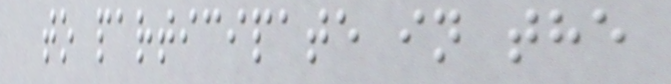to participate in the
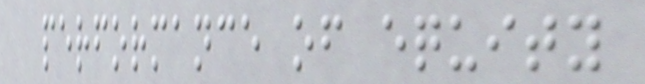performance of equity
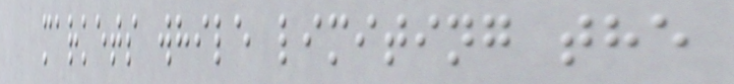markets while limiting the
